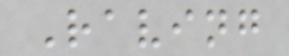Raving
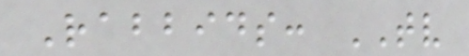Rabbids: TV
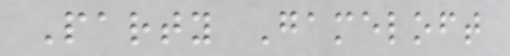Party Gameloft
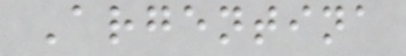Argentina
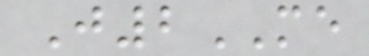J2ME
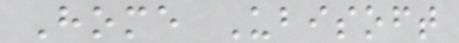Home Ubisoft
